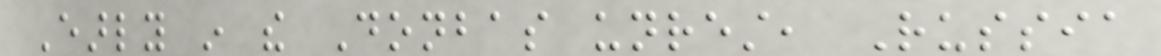Early in the Donbas unrest, Russia
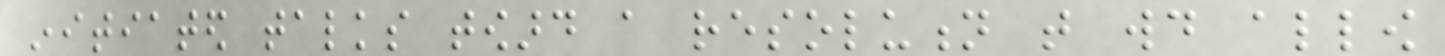initiated talks toward a resolution that would allow
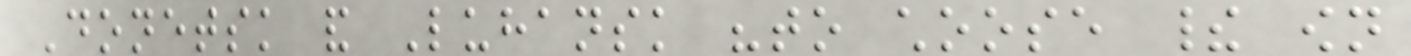Donetsk and Luhansk "to choose their own
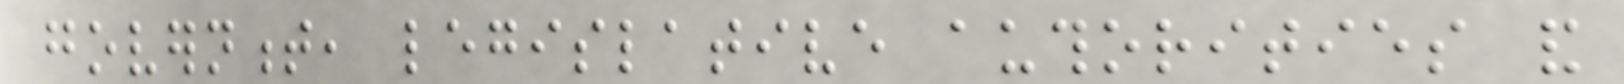government, legislative authorities and
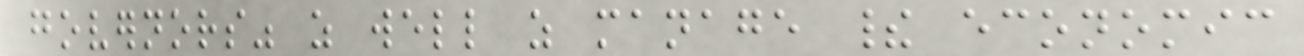governors" as well as manage their economic
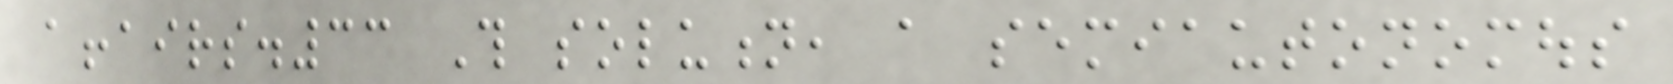affairs.33 This solution, a semiautonomous
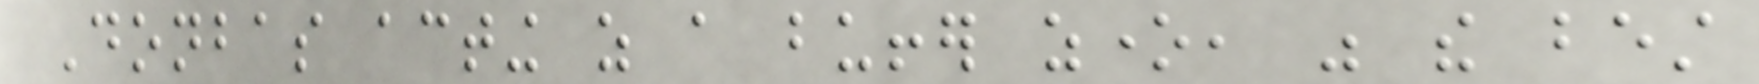Donbas acting as a buffer zone, was the best
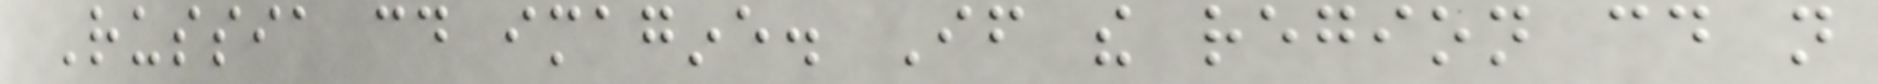Russia could imagine. If the region could not
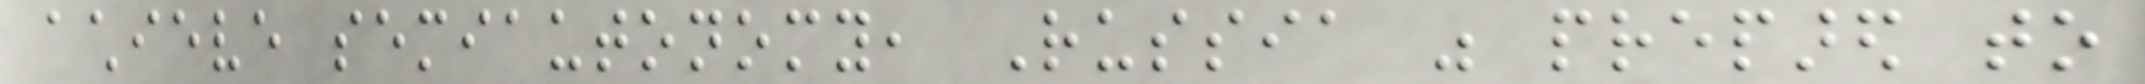achieve semiautonomy, Russia was prepared to
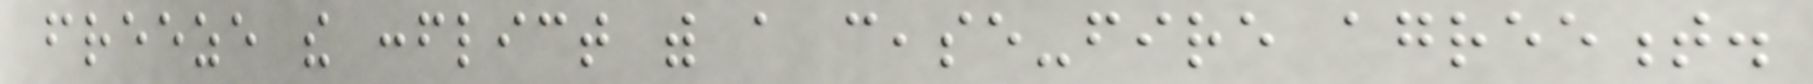freeze the conflict with a cease-fire agreement.
